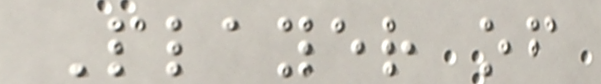Player of
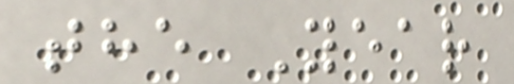the Year
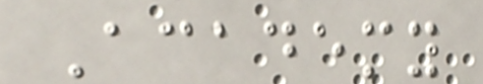Academy
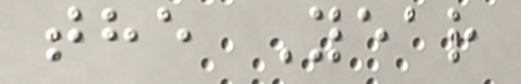the Year
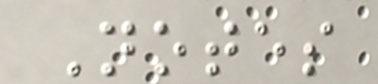Notes
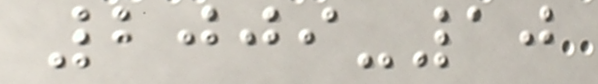2009-10
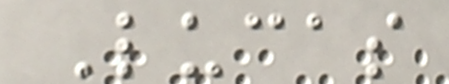Lucas
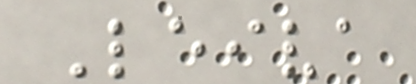Leiva
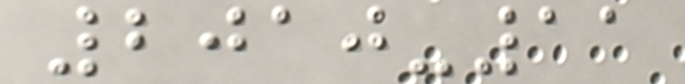2010-11
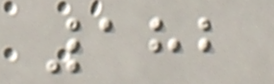182
